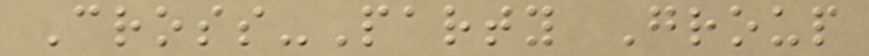Cross-Party Group
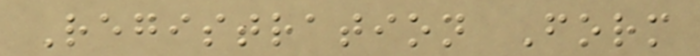Registration Form
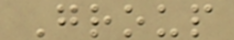Group
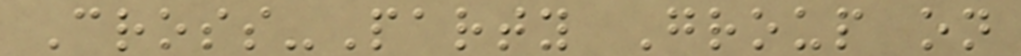Cross-Party Group on
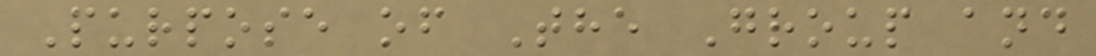Purpose of The Group and
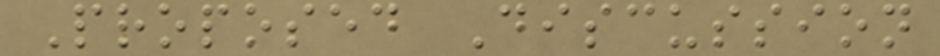Proposed Discussion
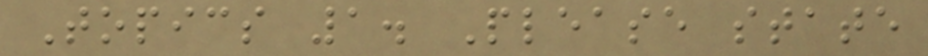Topics 1. Please state
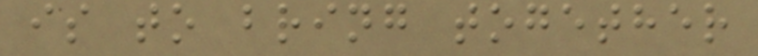is to bring together
